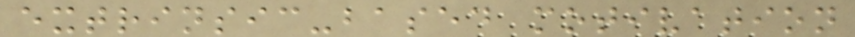extrinsic-based motivation
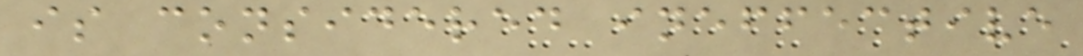is considered ineffective
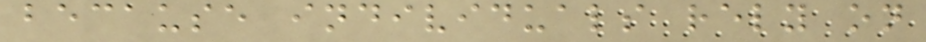because individuals rely on
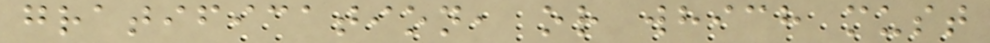gratification, or which must
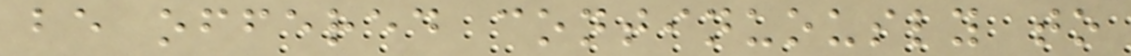be offered continuously to
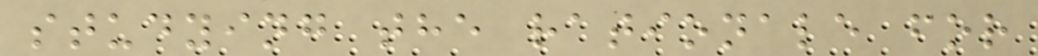studying the rationale for
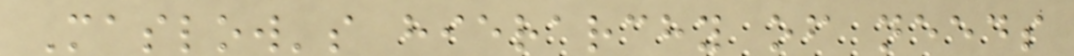Maslow's hierarchy of needs
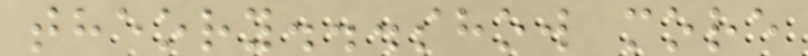theory...show more
